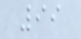99
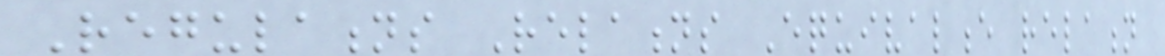Regulations Relations Equivalence relation
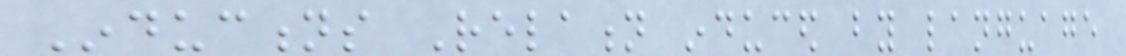Inductions Relation induced by language
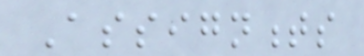Assignments
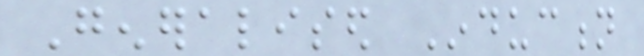Generalised Induction
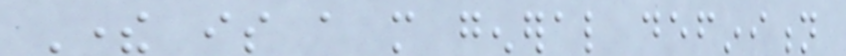There is a more general definition
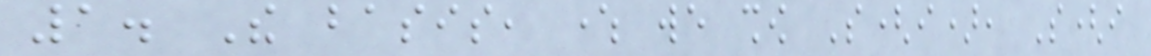1. The basis, where we show S(i), S(i
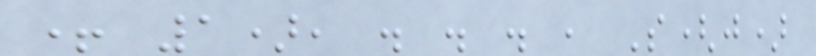+ 1), . . . , S(j)
